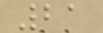21
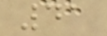41
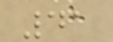41
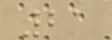21
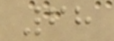68
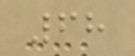68
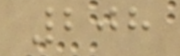208
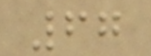67
